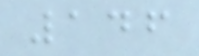146
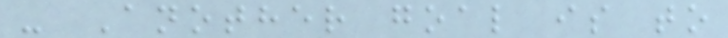- Another goal is to
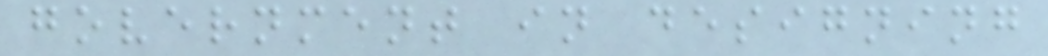government in designing
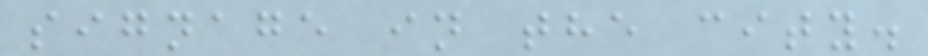signage in the city.
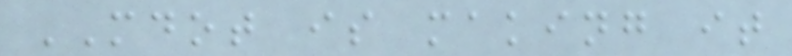MDOT is making it
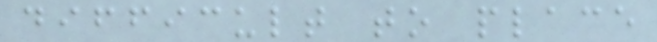difficult to place
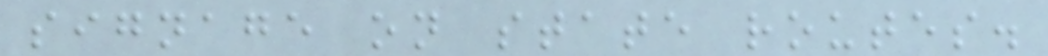signage on state routes.
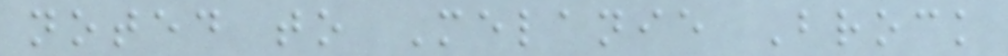noted to Melanie Brock
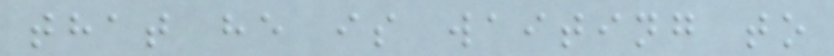that he is waiting to
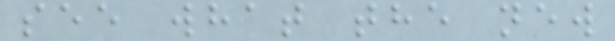see what the new
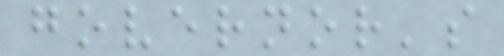governor's
